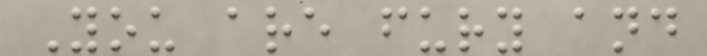You are fury and
